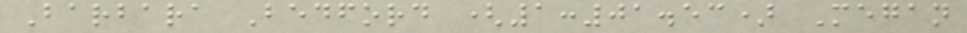Barbara Bedford (1:01.53) Megan
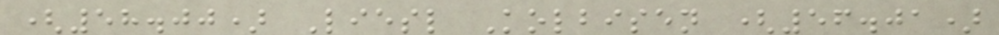(58.00) Liesl Kolbisen (56.01)
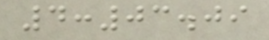4:03.09
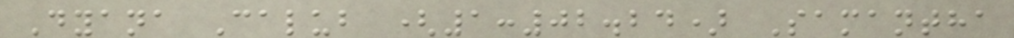Dyana Calub (1:02.24) Samantha
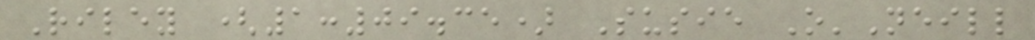Riley (1:09.35) Susie O'Neill
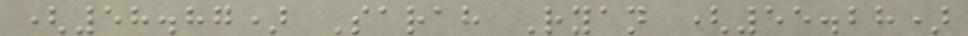(58.87) Sarah Ryan (55.28)
